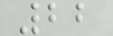22
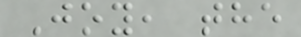Joy, the
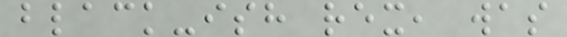black-ish rex, was
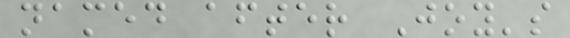named after Joy's
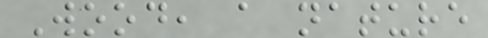Wood, a nature
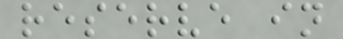reserve in
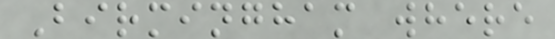Birmingham where
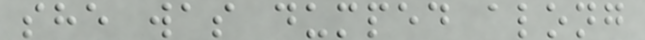she was dumped along
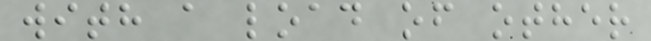with a load of other
